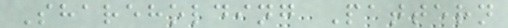Shareholding Pattern
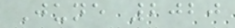June 2020
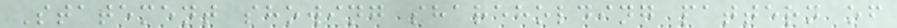Statement showing shareholding pattern of
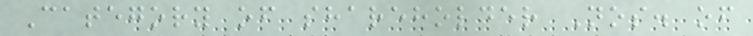Category of shareholder Nos. of
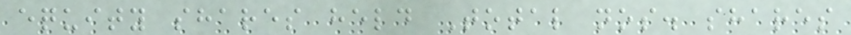equity shares held Total nos. shares
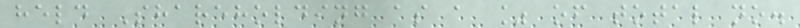held Shareholding as a % of total no.
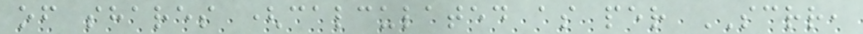of shares (calculated as per SCRR,
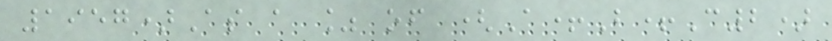1957)As a % of (A+B+C2)
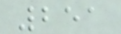251
